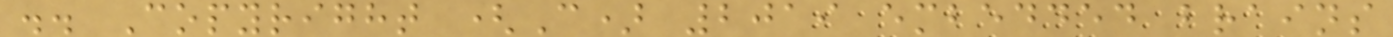.. Copyright (C) 2019 embedded brains
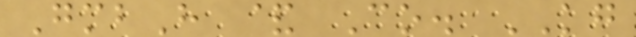GmbH & Co. KG
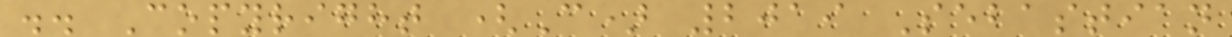.. Copyright (C) 2019 Sebastian
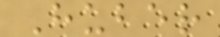Huber
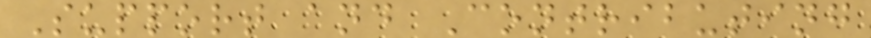Support and Contributing
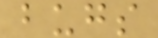bugs
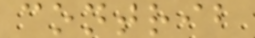contrib
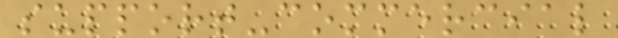support-commercial
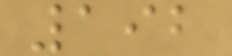192
